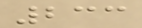233
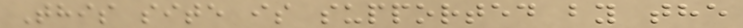This site is supported by the
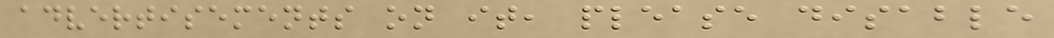advertisements on it, please disable
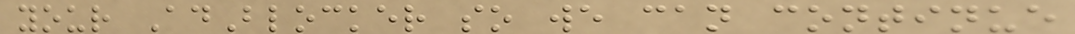your AdBlocker so we can continue
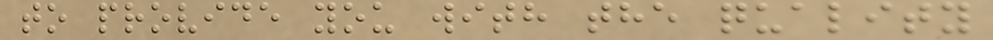to provide you with the quality
